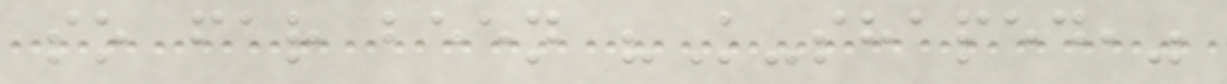so far been "K-shaped,"
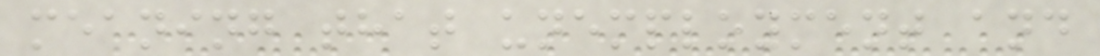meaning that unemployment and
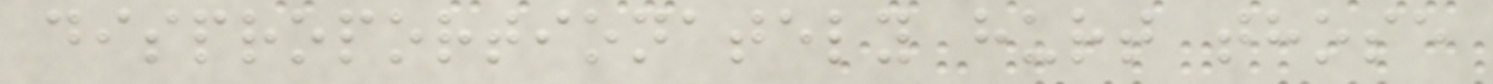disproportionately hurt those
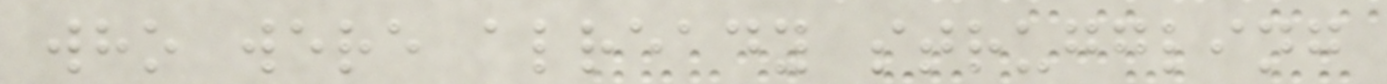who were already struggling
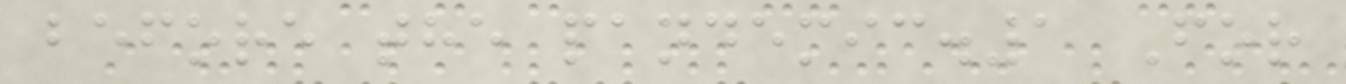before the pandemic.1 For
